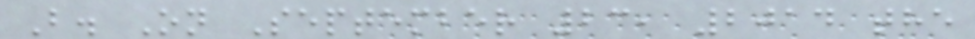B. On September 23, 2014 the
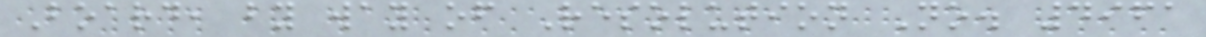Board, by way of Resolution No. 4961
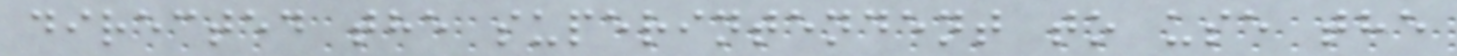directed the superintendent to use the
